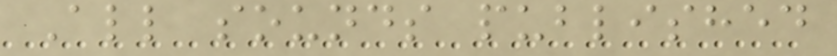All sounds published
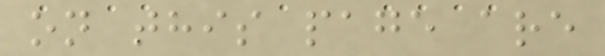on this page are
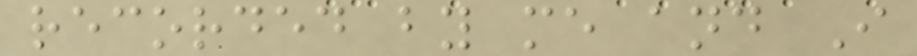recorded by me and I
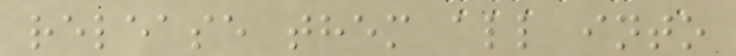release them all into
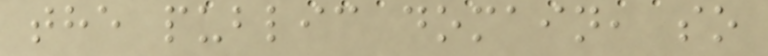the public domain, so
